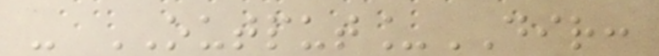- OUTPUT_DIR:
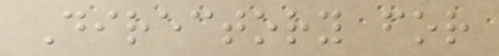Directory for
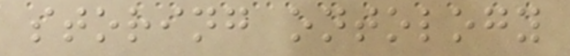storing ontology
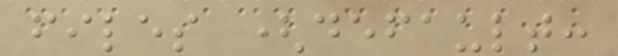files (default:
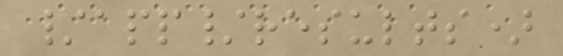/app/results)
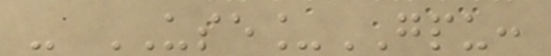- USE_GPU:
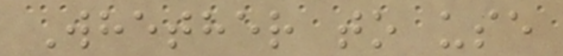Whether to use
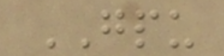GPU
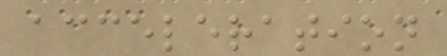acceleration
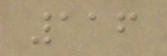116
